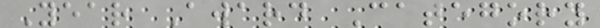Year Award Category
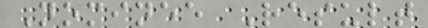Nominee Result
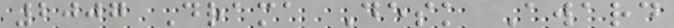2007 Drama Desk Award
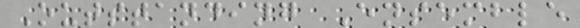Outstanding Ensemble
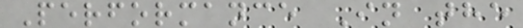Performance In the
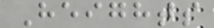Heights
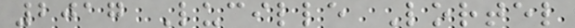2017 Lucille Lortel
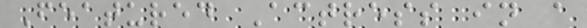Featured Actress in a
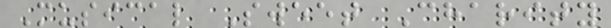Musical Sweet Charity
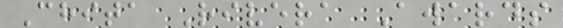Chita Rivera Awards
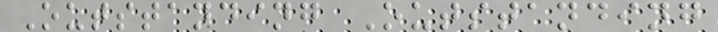Outstanding Outstanding
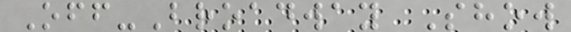Off-Broadway Show
